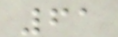61
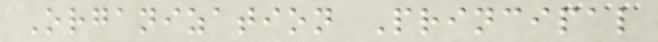Organization Principal
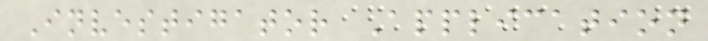Investigator Application
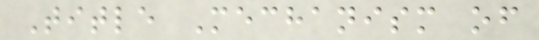Title Mechanism of
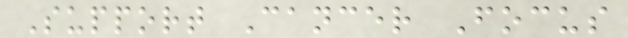Support Cancer Focus
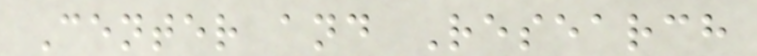Center and Research
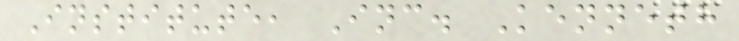Institute, Inc. Kenneth
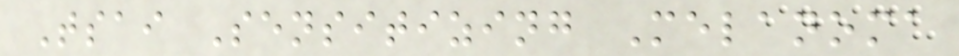Tsai Sensitizing Melanoma
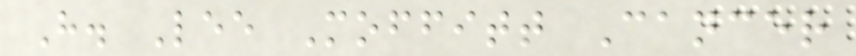H. Lee Moffitt Cancer
